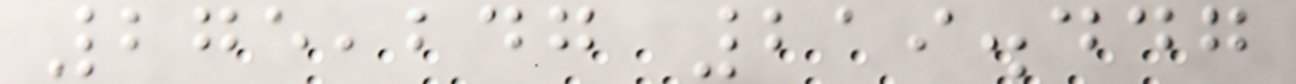275,247 219.447
